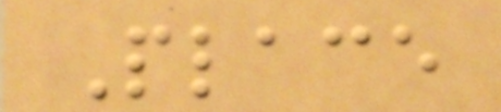Place
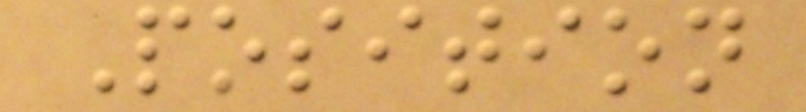Position
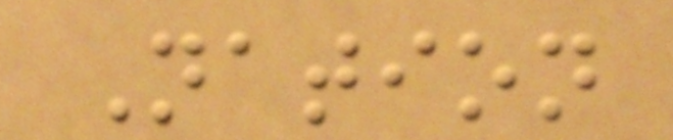Nation
